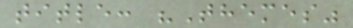title: "Themes"
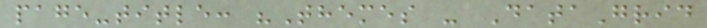page-title: "Themes - DataGrid
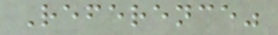Reference"
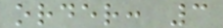order: 3
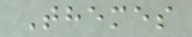Themes
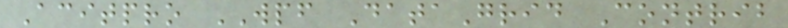Acitpro WPF DataGrid Contrib
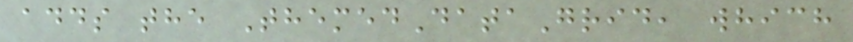adds the ThemedDataGrid, which
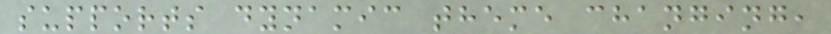supports dynamic theme changing,
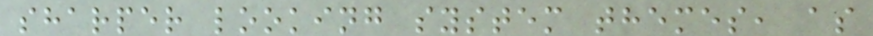sharper looking system themes, as
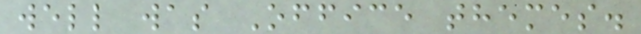well was Office themes.
